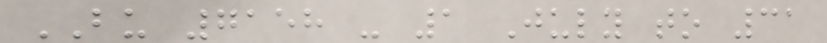BU 7158 - 1 July to 31
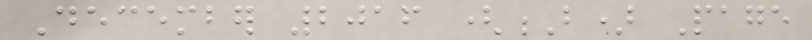December 2016 (B) Page
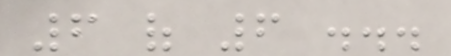6 of 6 ...
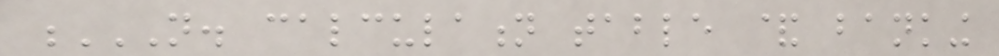N. CALCULATION TABLE & BANKING
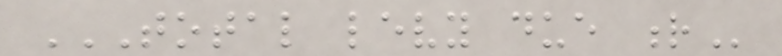TOTAL LEVY DUE R
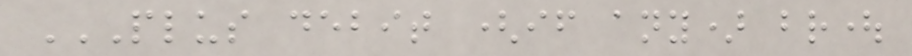PLUS DEBIT (IF ANY) BROUGHT
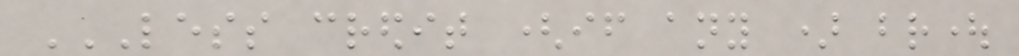LESS CREDIT (IF ANY ) BROUGHT
